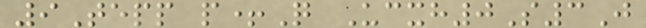9Tepp p+Q Ucxh0S3J
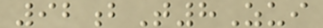92bT8Zui
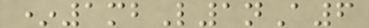*1mbL1nA6
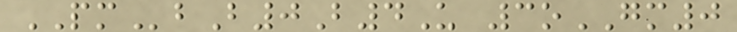PMbB0B4U 3oGM0
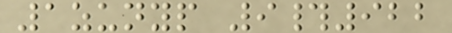1zunyp 9#922
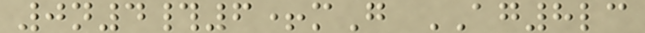0n4#6+mG AG8lc
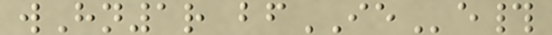wHn1r bfIEe#
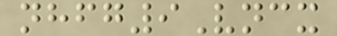nhfg9Vncx
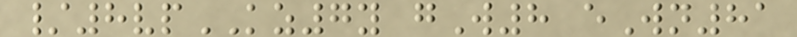/8vpKZ7y gW8 eWn81
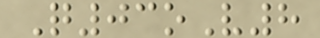Q03oV8
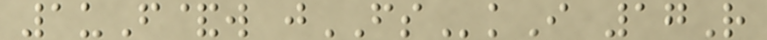1uF&w jFSkI 17R
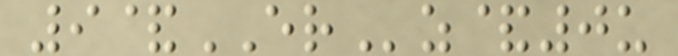9&ERz&0u
